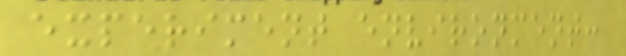experiment environment:
